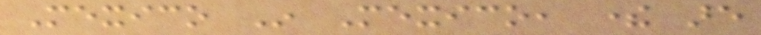Mexico In Mexico, there are
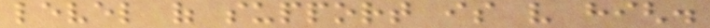level of support is very high.
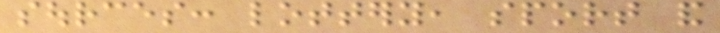sources: lottery, sport and
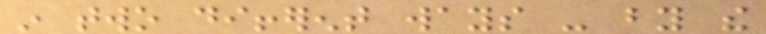in two different ways - by the
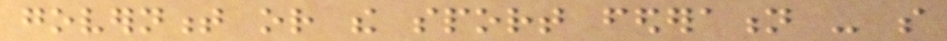government or the sport federation - so
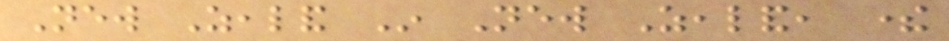New Zealand In New Zealand, there
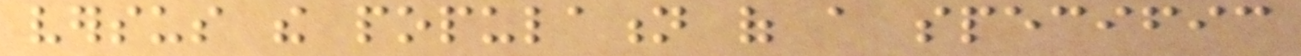versus the population of a specific
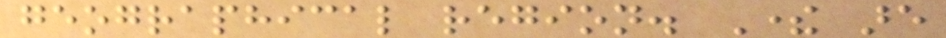geographical region. There are
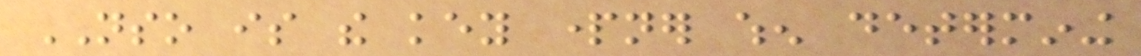NSO is the key partner when determining
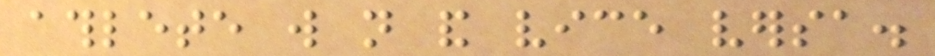athlete will not and vice versa.
